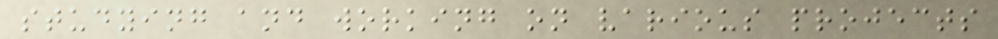studying and working on various projects
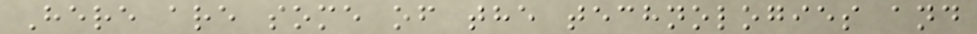Here are some of the technologies and
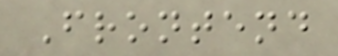Frontend
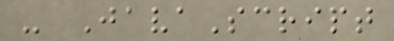- JavaScript
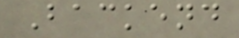Backend
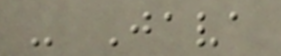- Java
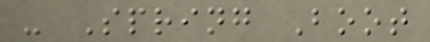- Spring Boot
